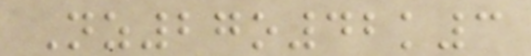Nz27o42k3
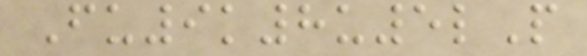Fu9k8u5lP
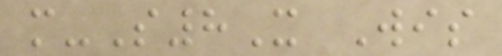m-S8X Wis
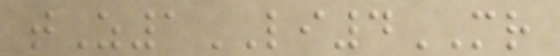tZ1LI4MR
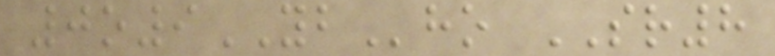0o9YBho SR8
